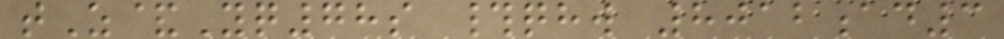tZ&Yq78s #qhw 8012ad3
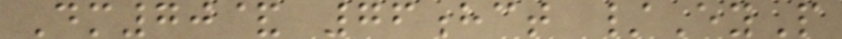Dm70& 76hct /EyP
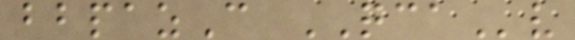bbpazC QCAv
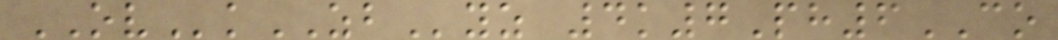OVkZByz 4k7Ph6CO
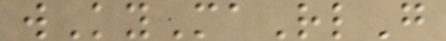wKyMaRlG
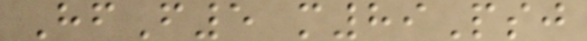HfF5 m89Psj
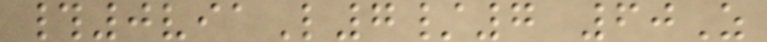#0viaL7/7 60Z
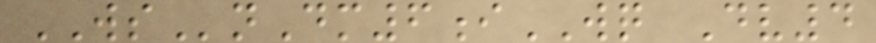WSnDm6iWQ Dv4
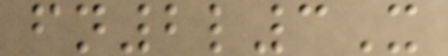fn2l3X
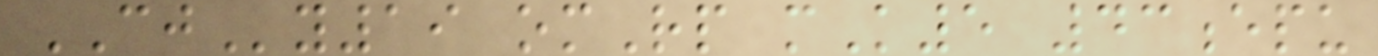CJy19 omRp mK5 43epu
